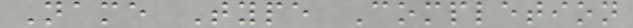Name Type Completion
